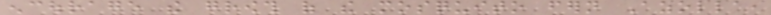encourage the growth of the mosquito fern Azolla,
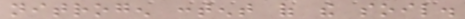nitrogen content of the soil.
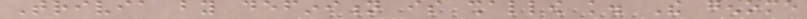Trivia by definition is shallow knowledge. The genome
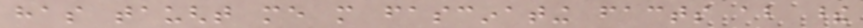has taught me more fascinating facts about these
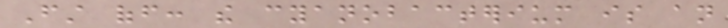First off: the cyanobacterium is an
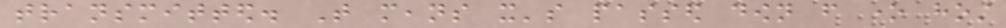transmitted. That means it's passed down from one host
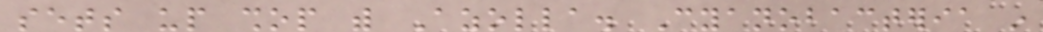sets up shop with Azolla. Cyanobacteria in
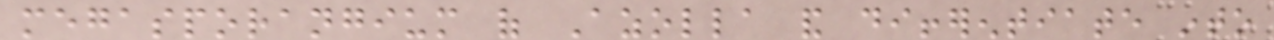megasporangium of Azolla and differentiate into
